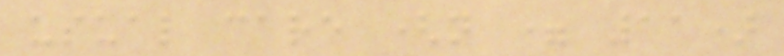usual care (n = 11)
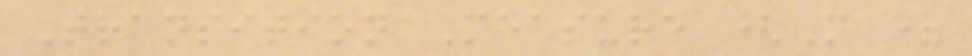Transition Measure (M =
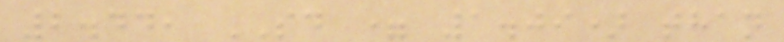2.44, SD = 1.09) than
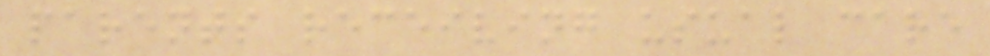parents receiving usual care
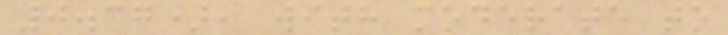0.37), with moderate to
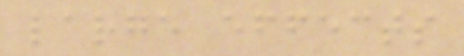large effects
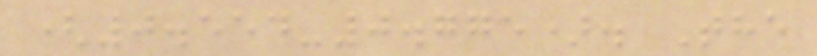(0.554-0.775). The
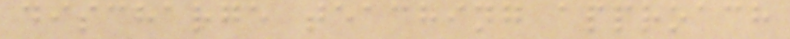discharge teaching approach
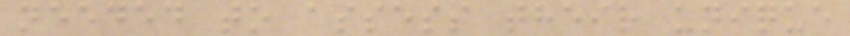needed to assess their unique
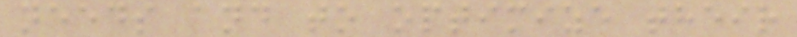needs and to optimize their
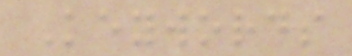Keywords
